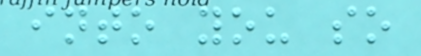into you so
